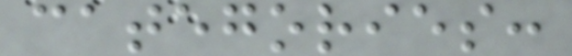categories:
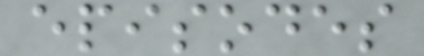episodes
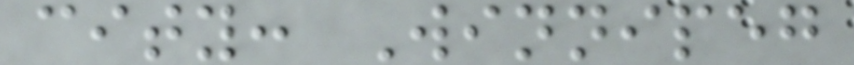city: Winnipeg
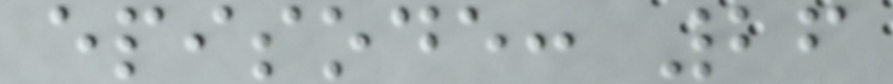episode: 26
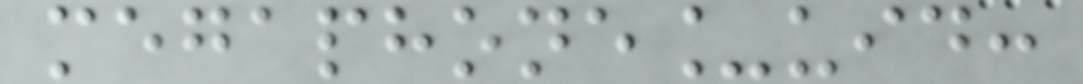megaphone_uid:
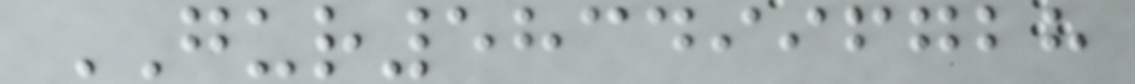GUR5834996728
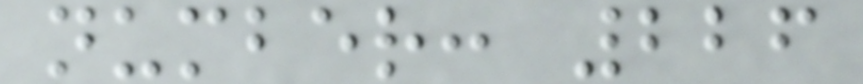number: 226
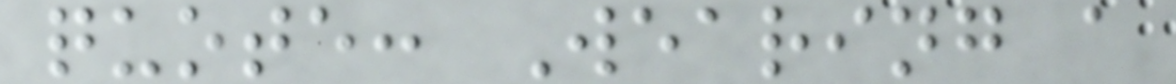quote: Wearing a
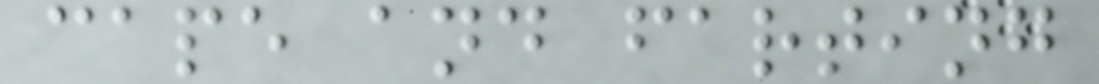cape and farting
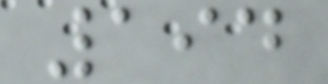194
